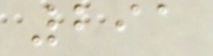291
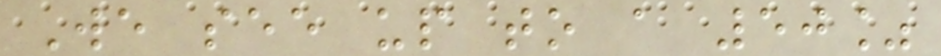We see up to a 50%
